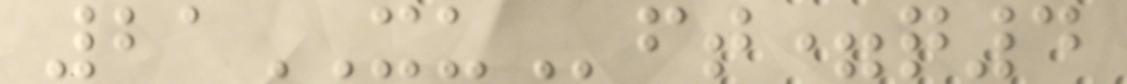21XUft=q4
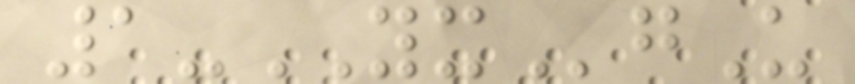1-YXgU
